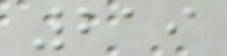219
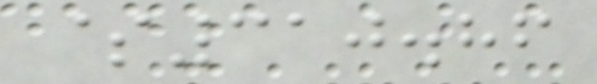$310.86
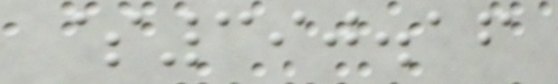$390.16
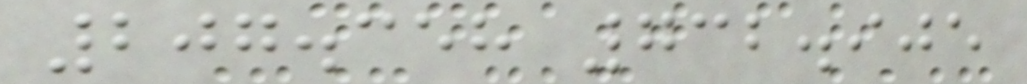207.358 732.905
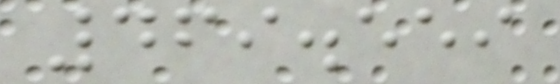469.559
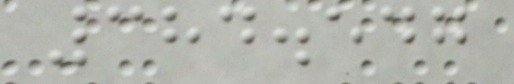384.547
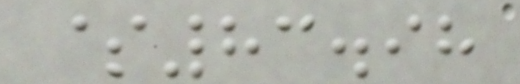$83.98
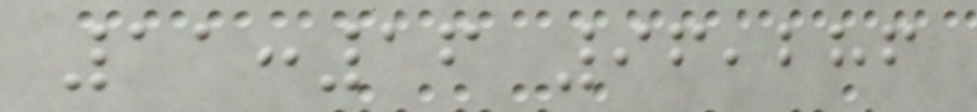11:16 96,286
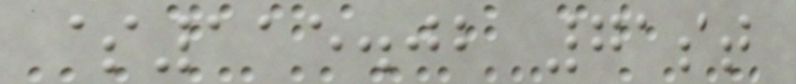$115.02 71st
